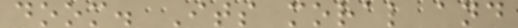doom. Its moral and
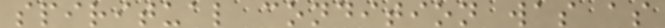spiritual condition was as
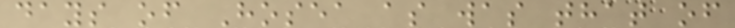days of Hosea as was that of
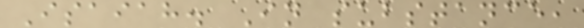Isaiah. In substance,
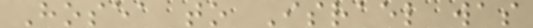Hosea to Israel was
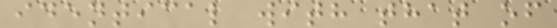identical with that of
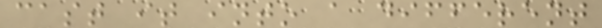cast it into a different
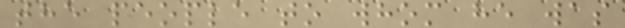the people to whom he was
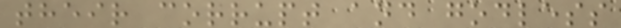their corrupt and godless
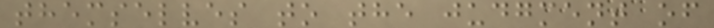themselves to the judgment of
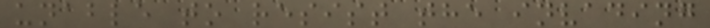unable to resist the invading
